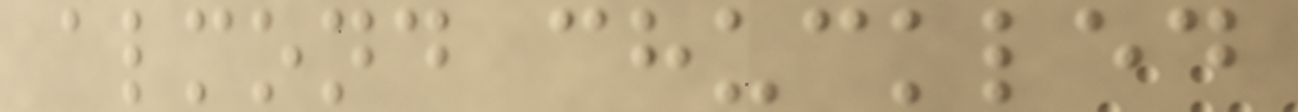almond chuckled
